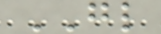GL
